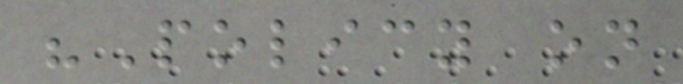"Policy on
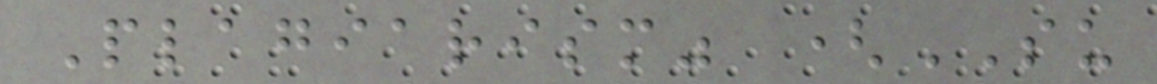Plagiarism" (SU
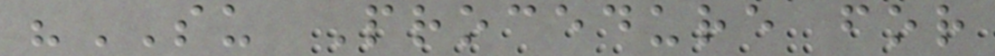"SU Procedure for
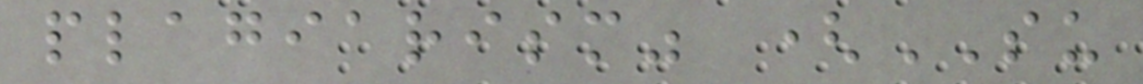plagiarism" (SU
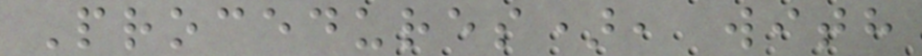Procedures), with
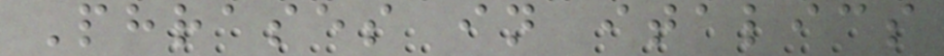Phrases in italics
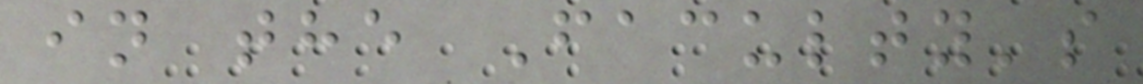in the Faculty's
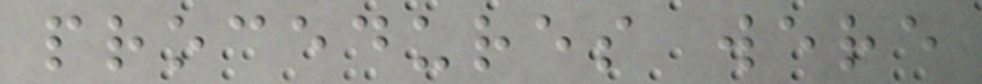procedures were
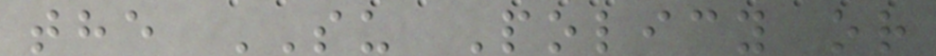the SU Policy or
